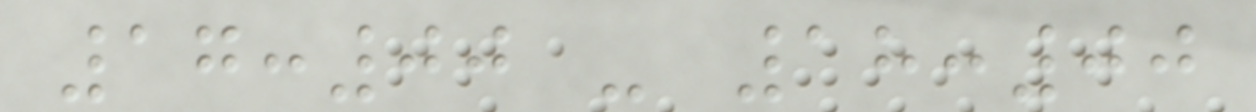17:00 - 18:00
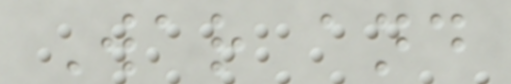War and
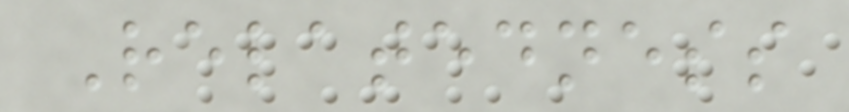Relatedness
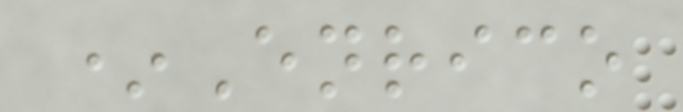*Enrico
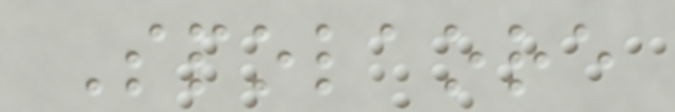Spolaore
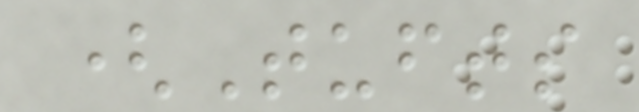(Tufts
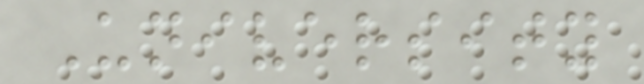University
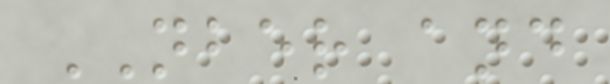NBER and
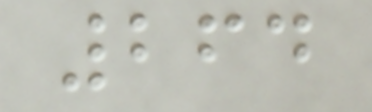264
